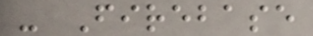- Firebase
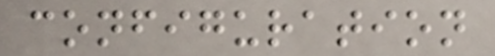configuration
